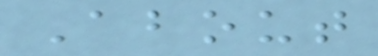About
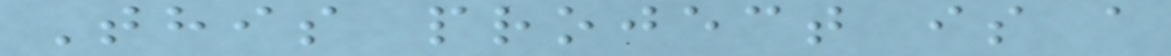This project is a
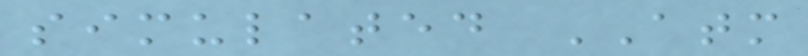simulated ATM
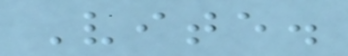Vite.
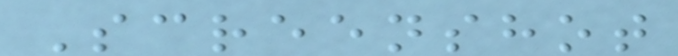Screenshot
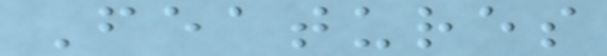Features
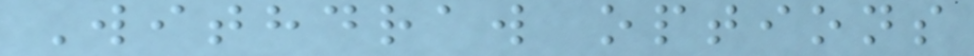Withdraw options
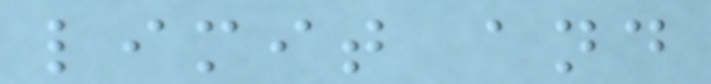limit and
